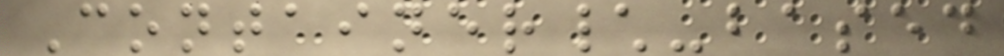Container\-based
